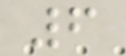6
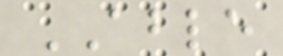ABLE
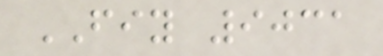FIY 9031
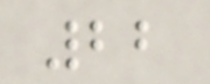22
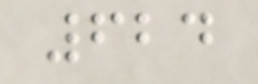624
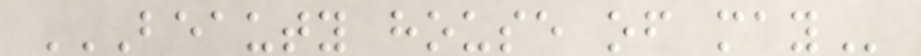BEAUTY HOUSE OF MAY
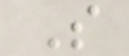S
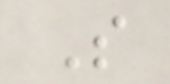S
